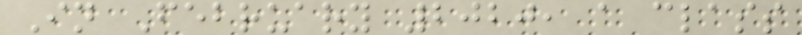In February 2020, a class
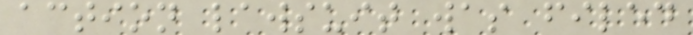action lawsuit was filed
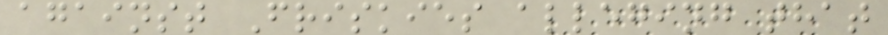against Friskies alleging that
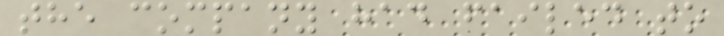the company had failed to
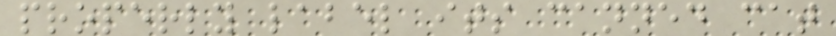properly label its canned cat
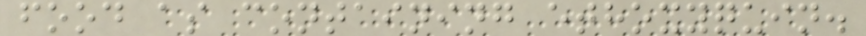food as containing ethoxyquin.
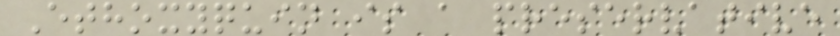Ethoxyquin is a preservative
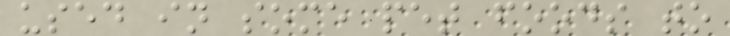used in some pet foods to
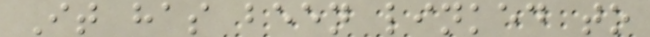It has been linked to
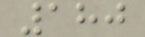180
